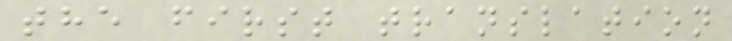the first translation
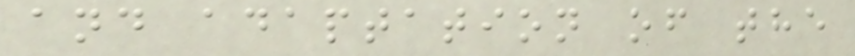and adaptation of the
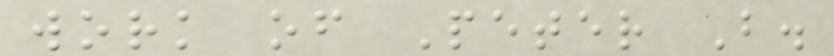work of Peter B.
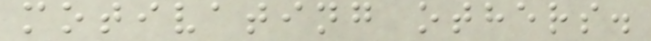motivating others.
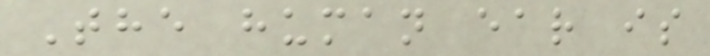The human ear is
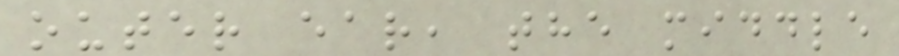outer ear, the middle
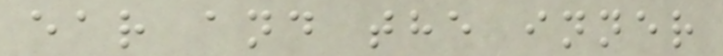ear and the inner
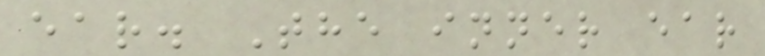ear. The inner ear
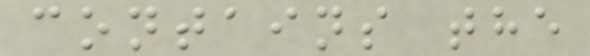contains the
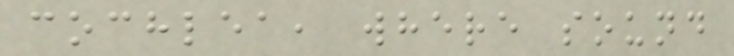cochlea, where sound
